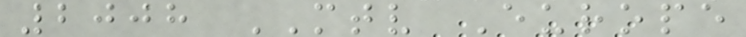2008 MTV Europe
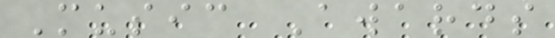Music Awards
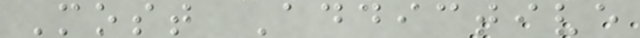Most Addictive
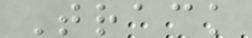Track
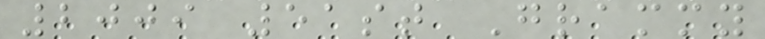2009 51st Grammy
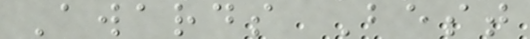Awards Best
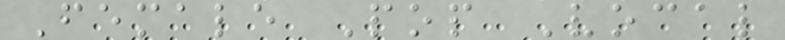Female Pop Vocal
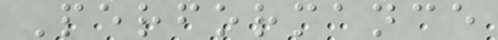Performance
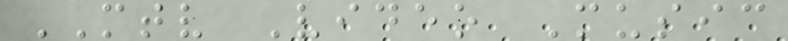MTV Video Music
